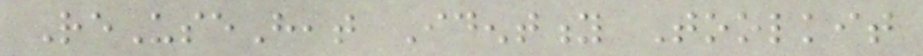ReUseHeat Identity Toolkit
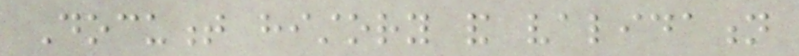Document history and validation
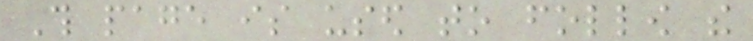This page is used to follow the
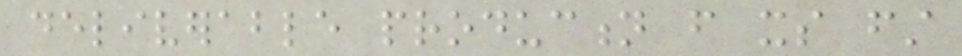deliverable production from its first
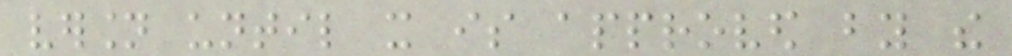version until it is approved by the
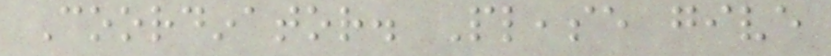Coordinator. Please give
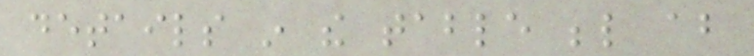details in the table below about
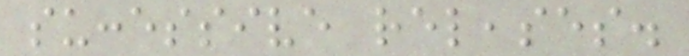successive releases.
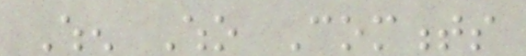When Who Comments
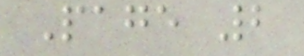Page 2
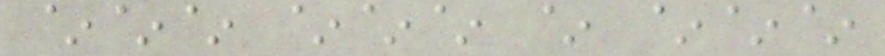~~~ ~~~ ~ ~~~
